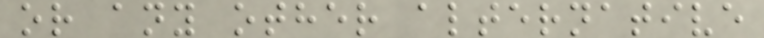or any other alternative
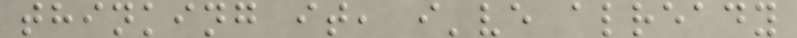thinking it, i've already
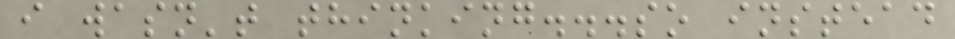i wasn't thinking...so instead
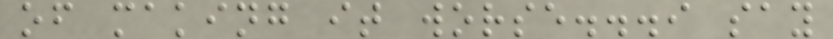of making it worse...i say
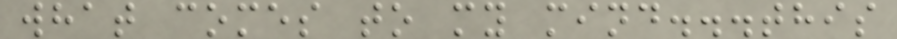what comes to my mind...this
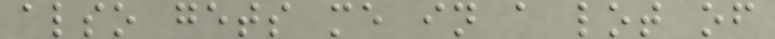also gets me in a lot of
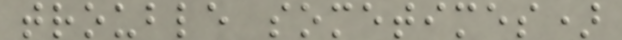trouble sometimes)
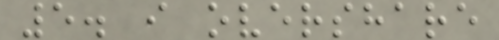5. i overshare
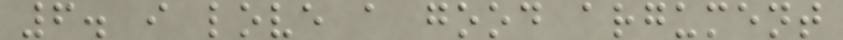6. i love a good argument
